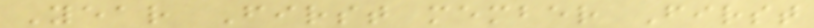Year First member First
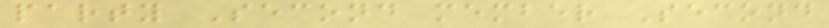party Second member Second
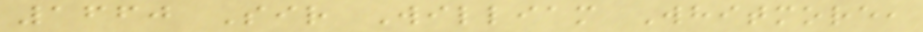1660 Sir William Whitmore,
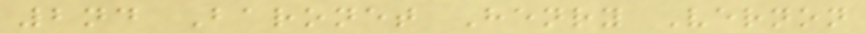2nd Baronet Henry Vernon
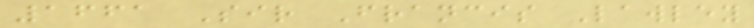1661 Sir Francis Lawley
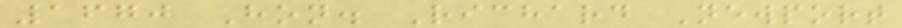1670 Hon. Richard Newport
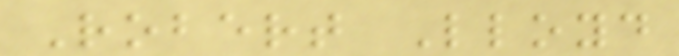Robert Lloyd
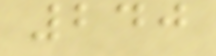240
